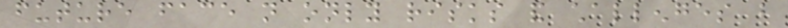future face not only risks and challenges but
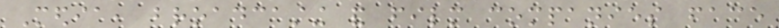Media, broadcasting and film companies face
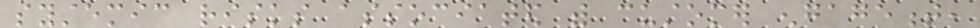systemic risks associated with customer engagement,
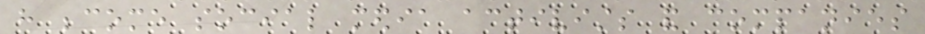have become social media activists and companies
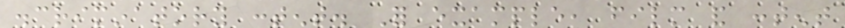discriminatory content. For example, film and content
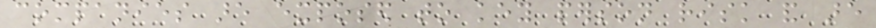companies are exposed to key person risk and are
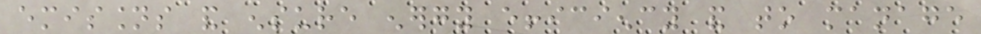emissions and ensure energy efficiency and to manage
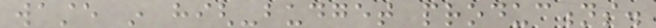waste in high-budget productions.
